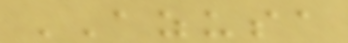AZUSA
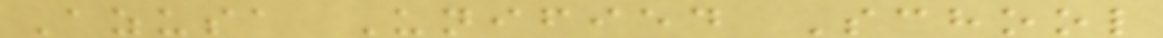Azusa Unified School
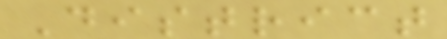District
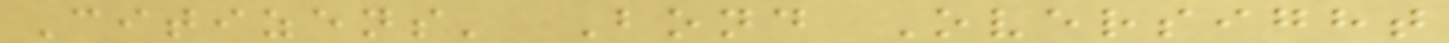Citizens' Bond Oversight
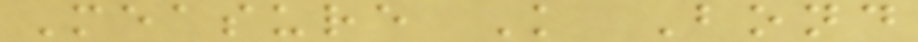Measure K Bond
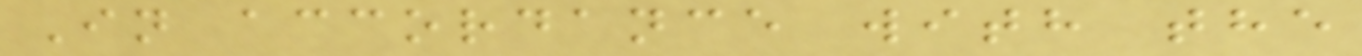In accordance with the
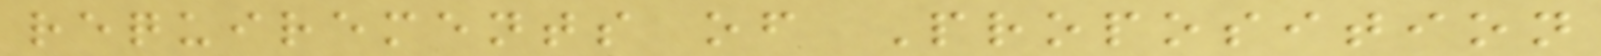requirements of Proposition
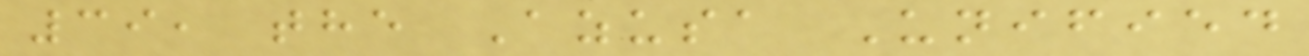39, the Azusa Unified
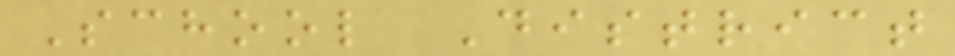School District
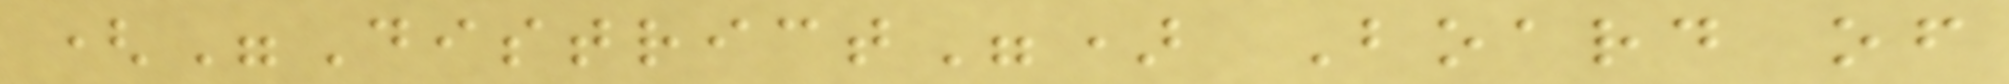("District") Board of
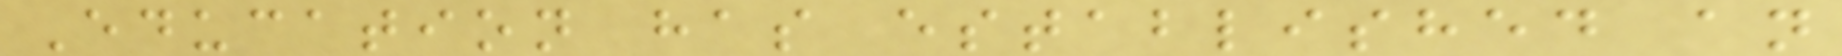Education has established an
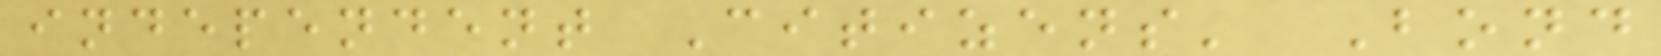independent Citizens' Bond
